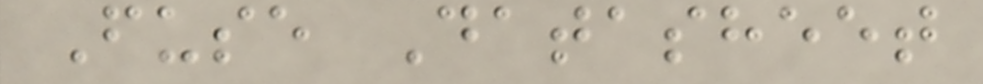Fuse Datasheet
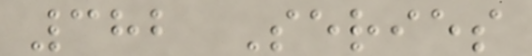382 Series
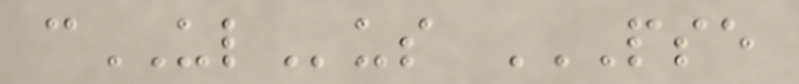cULus PSE
